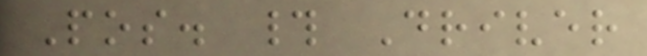Pos. # Driver
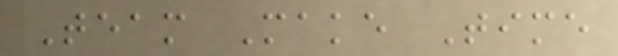Team Make Time
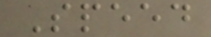Speed
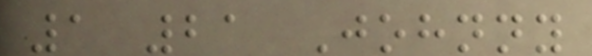1 21 Johnny
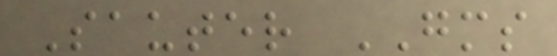Sauter GMS
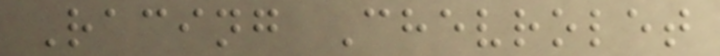Racing Chevrolet
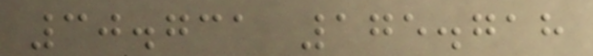30.731 175.718
